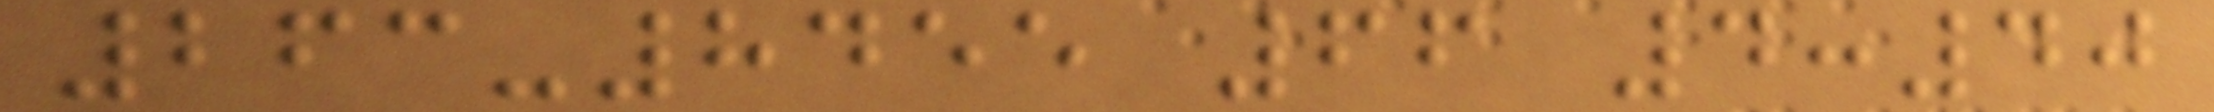263-8455 66 4:40
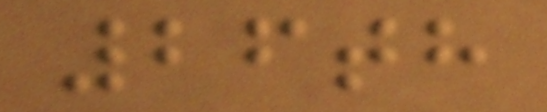26th
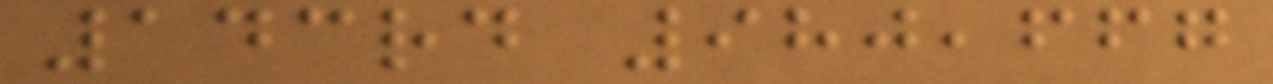143rd 980,667
